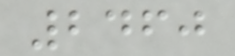2460
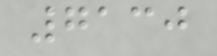7130
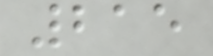215
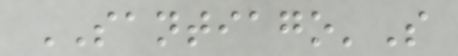SANTIAGO'S
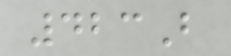423B
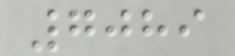7089
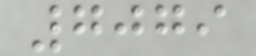7079
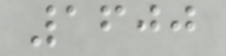1600
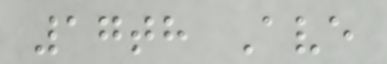17th Ave
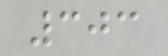303
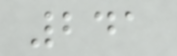241
